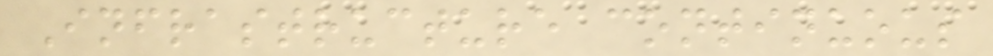Infrastructure continuous
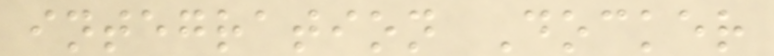integration Docker
